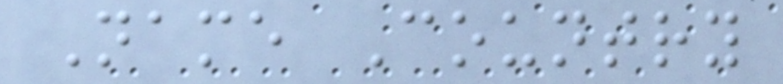Name Country
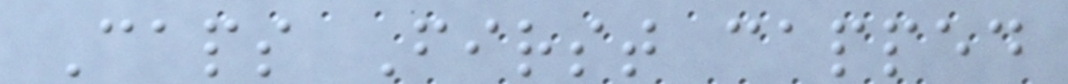Caps First capped
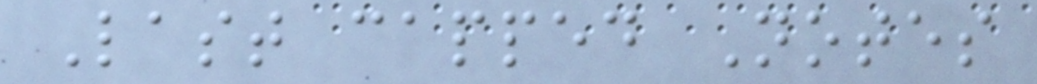Last capped Notes
